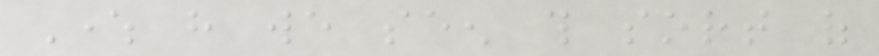Where have we seen this sort of
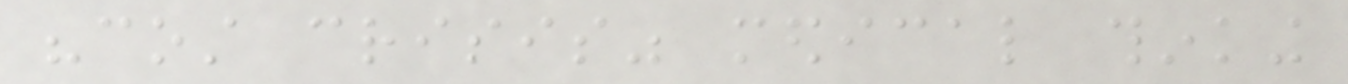"cost crisis" medical thinking
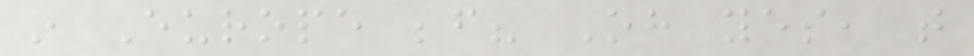in Europe before? Oh yes, that
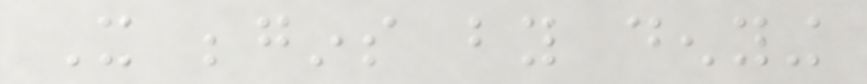It begins by denying
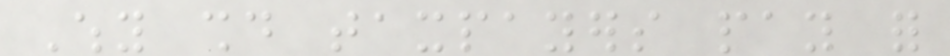Why should taxpayers pay for
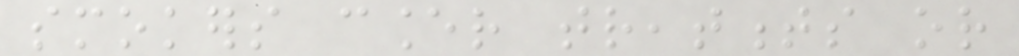smokers cancer treatments or
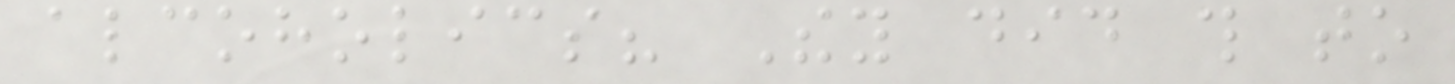alcoholics? They did this to
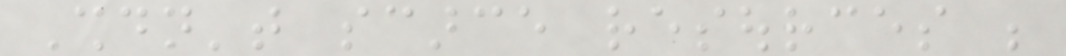Shouldn't scarce resources be
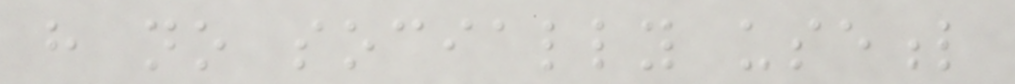have no socially useful
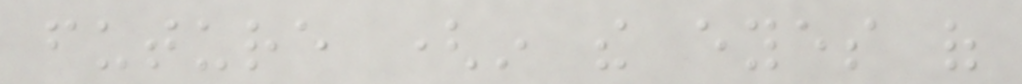future (in the eyes of
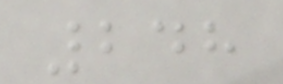248
